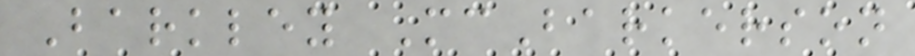Barkley McBarkerson
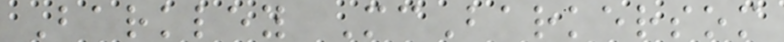Barkley McBarkersom
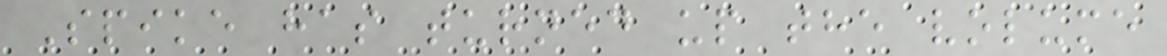Spike has turned up the volume
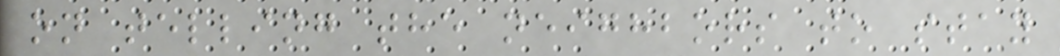on telling the neighbors to stay
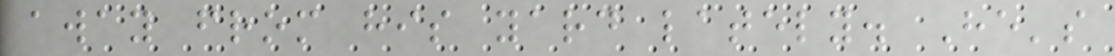away from his yard lately. He's
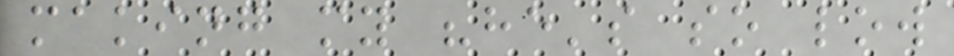making my "he's so low
